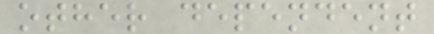other dependent
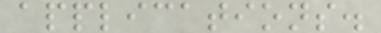applications.
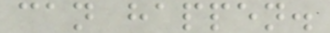can happen.
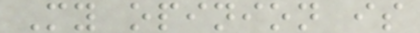My opinion is
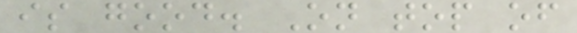is good. On top of
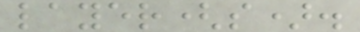layer(s).
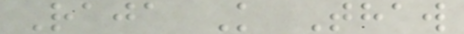Raja K Thaw
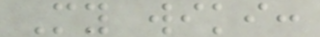My wiki:
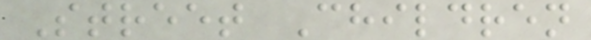Street Children
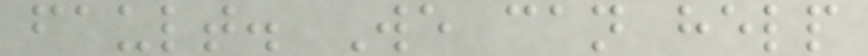fault. We can help
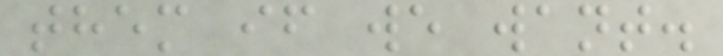them if we want.
